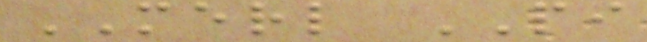MERL PI
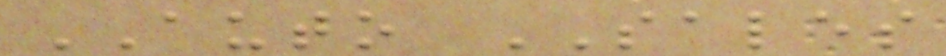AUTO SALES
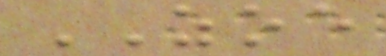ZOE
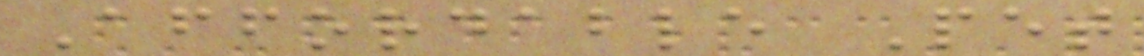Affordable Pet
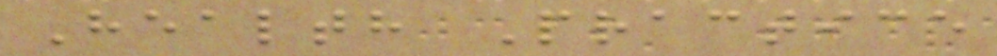Health Practice
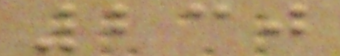230
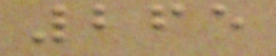265
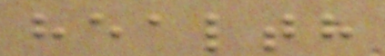health
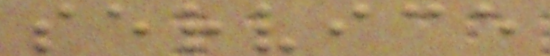service
